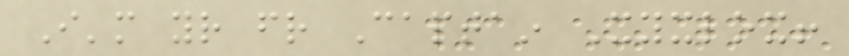I'm your friend Captain Xyxlox!
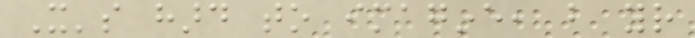It's hard to imagine, but your
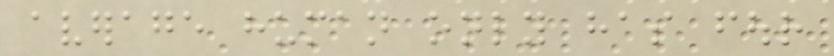average human only has four
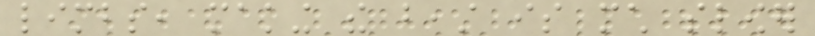limbs, making the beast is much slower
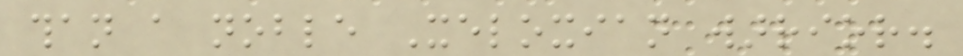than a noble Xeloxian warrior.
